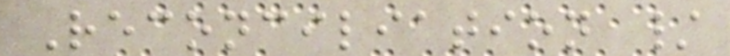Reconciliation /
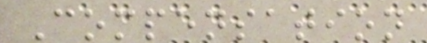Compensation
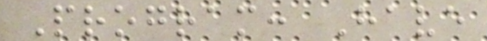Program: Have
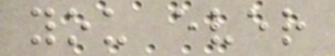you ever
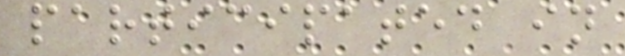participated in
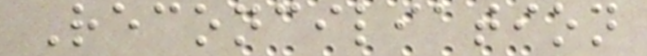Reconciliation
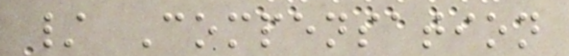/ Compensation
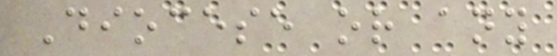Diocese or any
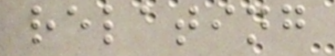relating
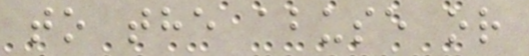to the abuse or
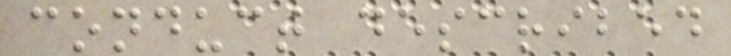conduct described
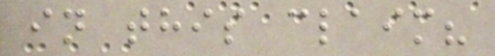in this claim?
